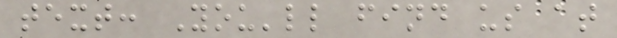text: You'll find us at
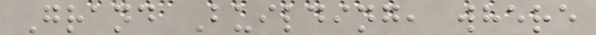Grand Building, where
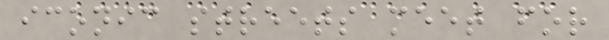iconic streets meet for
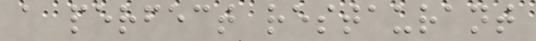a perfect restaurant
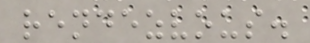rendezvous.
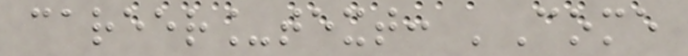career_text: 'Come
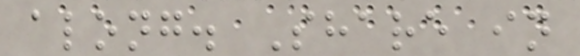along. Share in
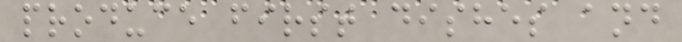produce first dishes and
